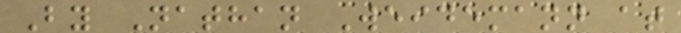By Nathan Weidemann at
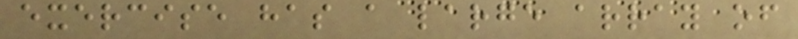exercise has a large array of
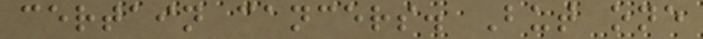certain cancers. But one
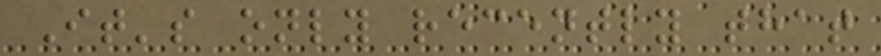It's only recently that
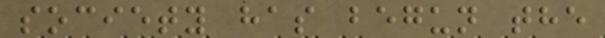society has begun the
